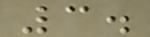3.
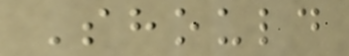Should
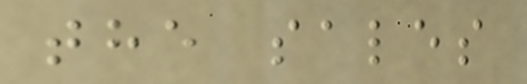the sales
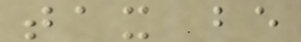tax be
